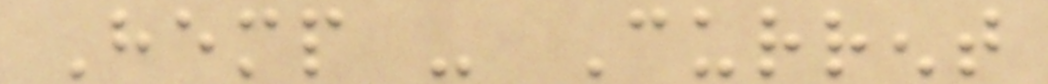Hemp - Current
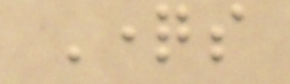Questions
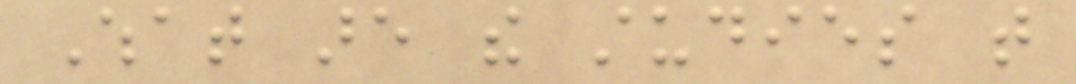What are the studies that
